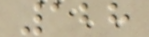128
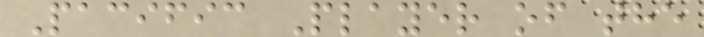Pacific Player of the
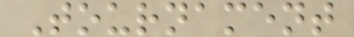Tournament
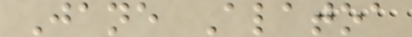Jane Alatoa
